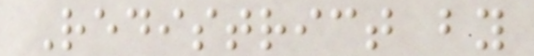Redistrict by
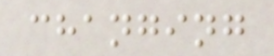changing
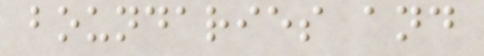boundaries and
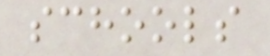schools
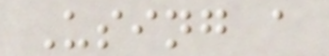Using a
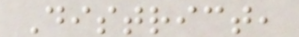District,
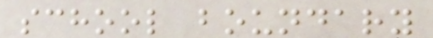school boundary
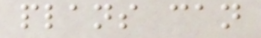plans can
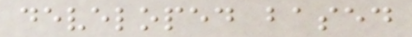developed based
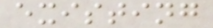existing
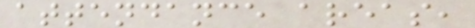attendance areas,
